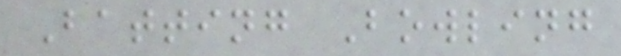Batting Bowling
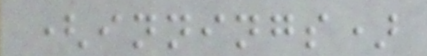(innings)
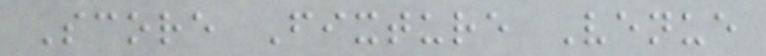Score Fixture Venue
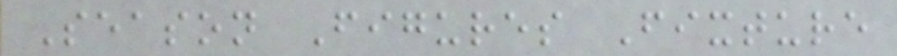Season Figures Fixture
